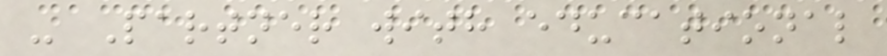- Partner with educational
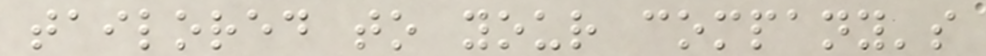tailored to your company's
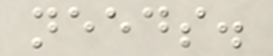needs.
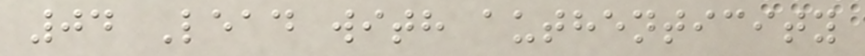04 Lead with authenticity
